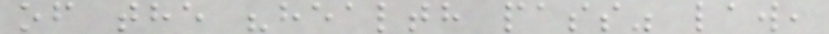of the "health pass" law,
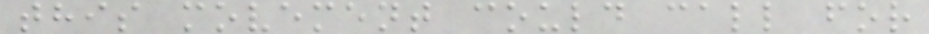this movement could call for
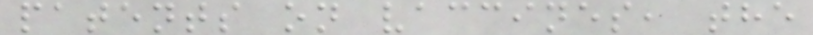patents on vaccines, the
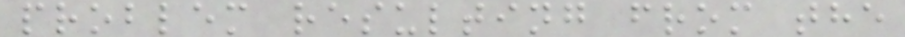problem resulting from the
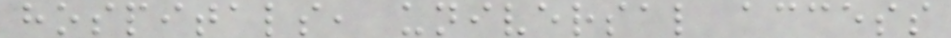hospitals, universal access
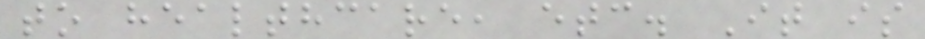to healthcare, etc. It is
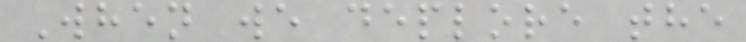When we deplore the
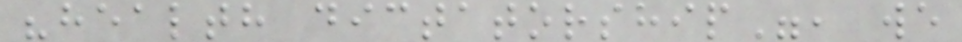"health dictatorship", we
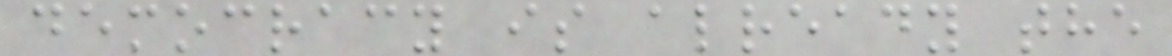democracy is already the
